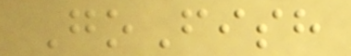GoFish
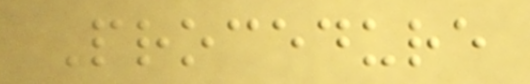Procedure
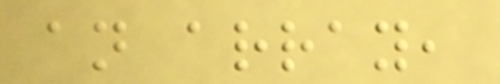an array,
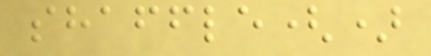shaffle()
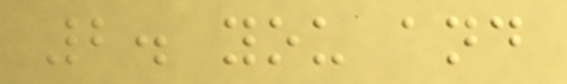2. you and
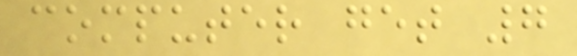computer get 7
